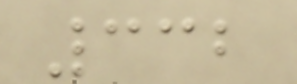332
